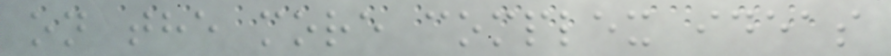on the more complex ideas
